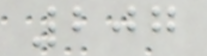207
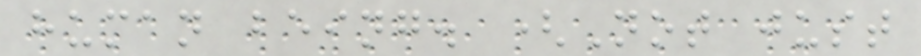human being. (Not just
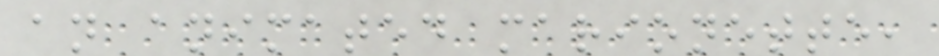an animated marionette,
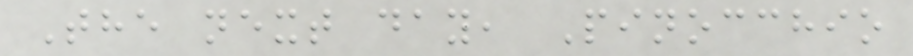The next day, Pinocchio
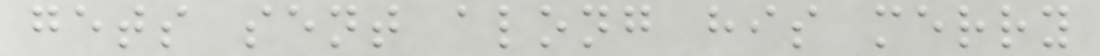gets sent along his merry
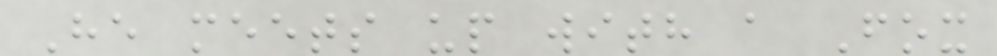He meets up with a Fox
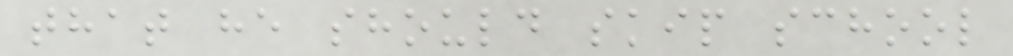that he should skip school
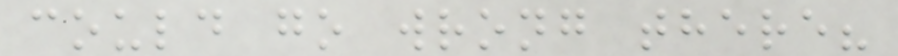could go wrong there?
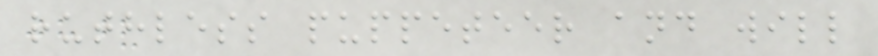ruthless puppeteer and will
